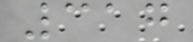317
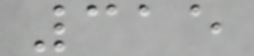315
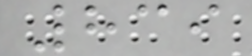839
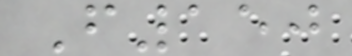F150
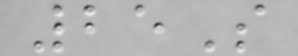25S
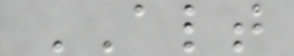ALT
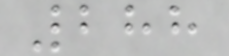288
